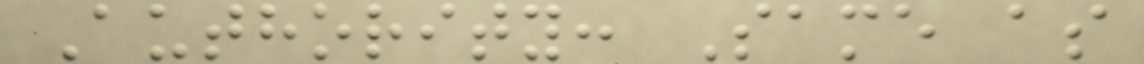Authority: Same as
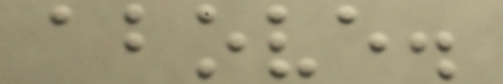above.
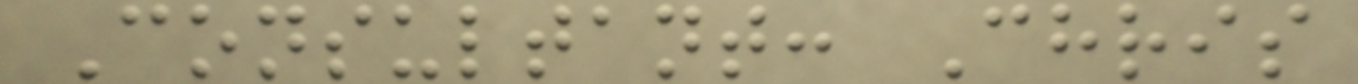Consultant: Chris
